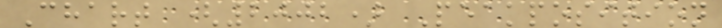Chart (2002) Peakposition
